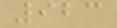923
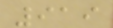919
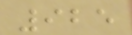925
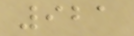921
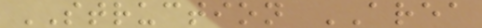STRUCTION AREA
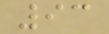93
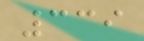339
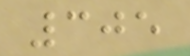305
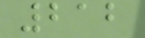212
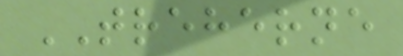TREHERNE
